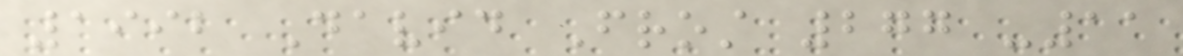1992 David Frost 277 -11
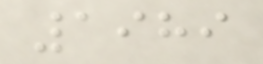1989
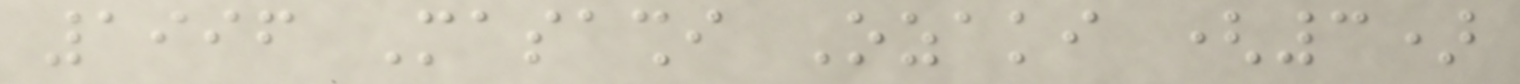1996 Masashi Ozaki (3)
